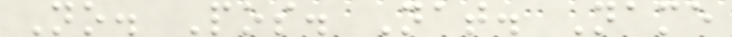No. Pos. Nat. Name
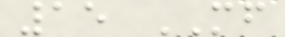15 MF
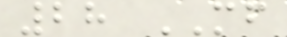28 MF
